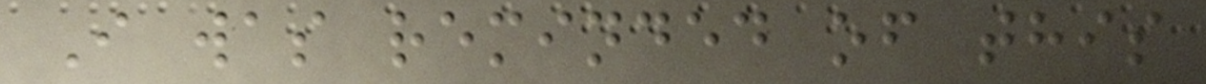I was reminded of this
